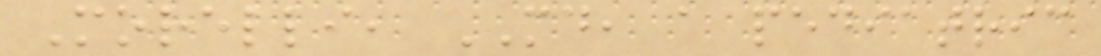Morelli, MD, a pediatric
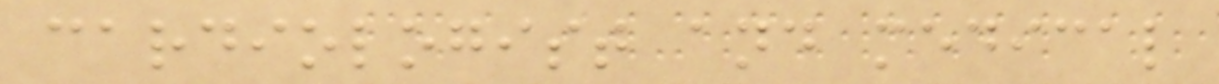cardiologist and medical
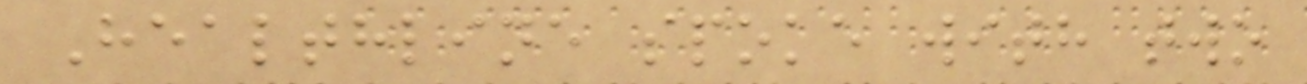Healthline spoke with two
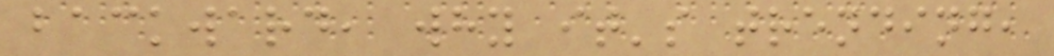backward, why it's trending,
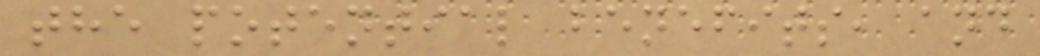the potential benefits, and
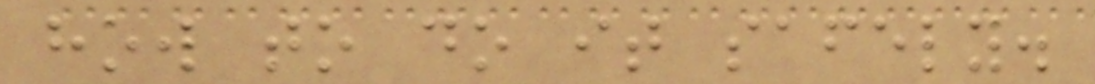how to do it safely.
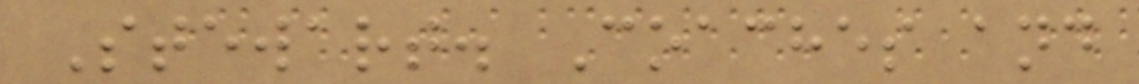Stewart. Coaches and
